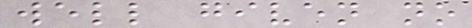well given no
